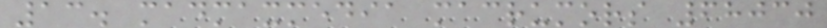13. madmaxmedia macrumors 68030
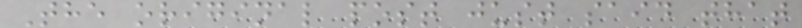The original post just said that
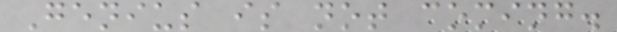Genius is not coming.
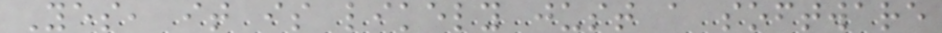Yes, it is likely just a software
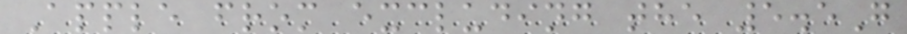Apple from excluding the 5.5G
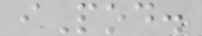iPod.
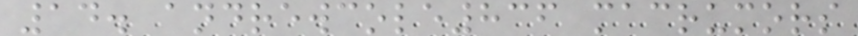14. andrewcole836 macrumors
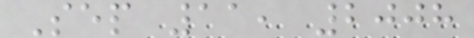Sep 11, 2008
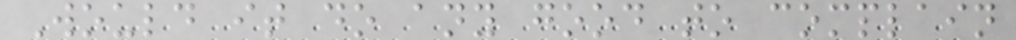Would it do any good to complain
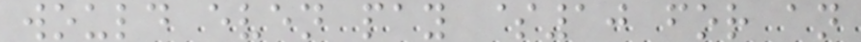would even pay $10 for an
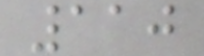110
